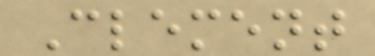Clement
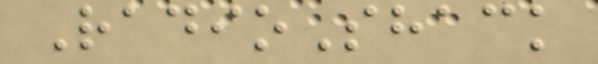RadioShack
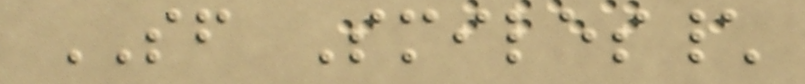SF Smiles\
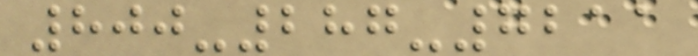800-287-7211
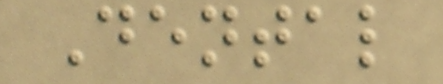Dental
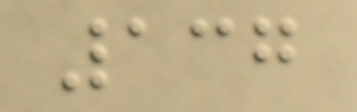137
